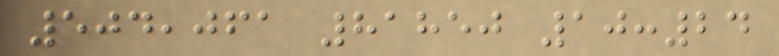504,061 81850 10:24
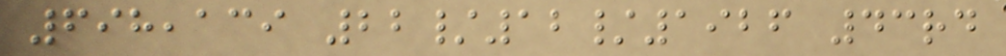698,139 22/12/1926 43rd
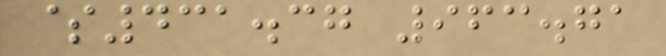$431.37 963.71
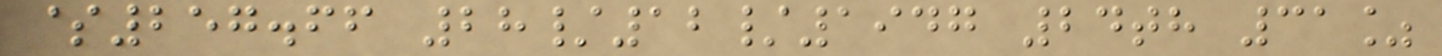$257.66 28/12/1947 24th 31%
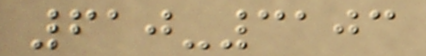610-3103
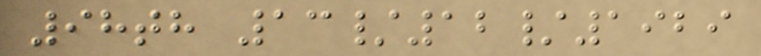98th 13/12/1929
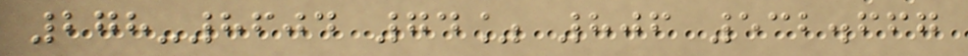278-8604 74% 806 532.667
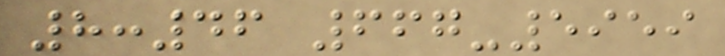8:46 667-5959
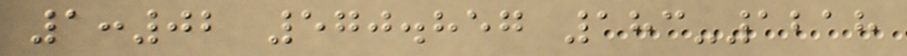1:02 570.857 183-1218
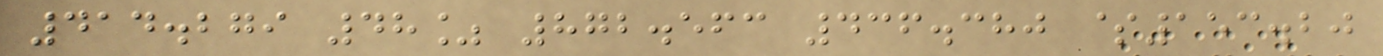414.279 48% 872.563 436.380 $153.20
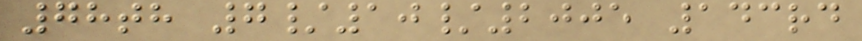78th 7/10/2005 143rd
